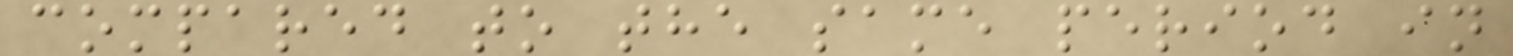compared to the same period in
